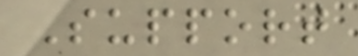Support
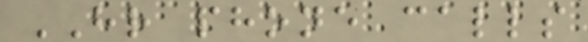HR phone calls
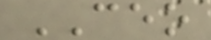CEO
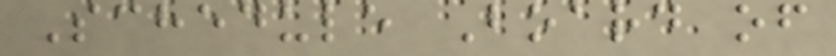Schedule Board of
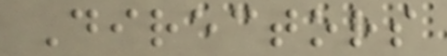Directors
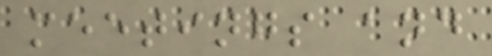meetings and
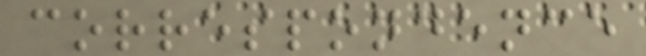correspondence
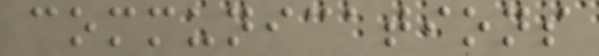communications
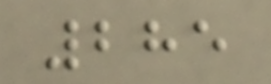285
